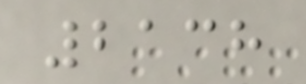2138
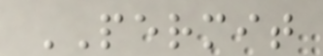PERMIT
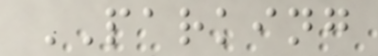PARKING
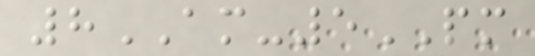8AM-5PM
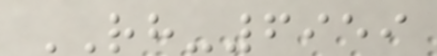RH-6959
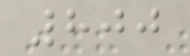800
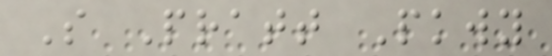S Pratt Pkwy
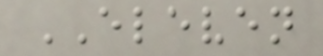ELEVEN
